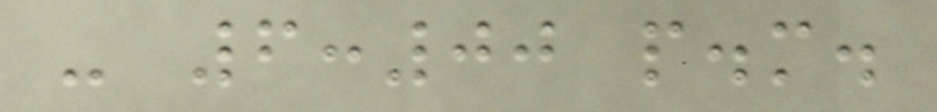- 6:00 p.m.
